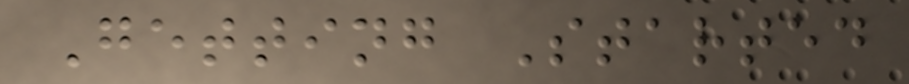Getting Started
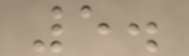5.
